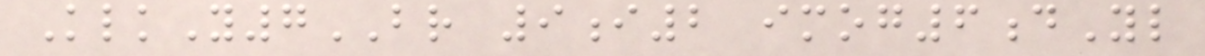KlkY7BR 9i2 imog6dYl
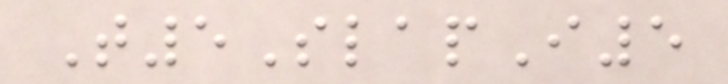T5SlapI5
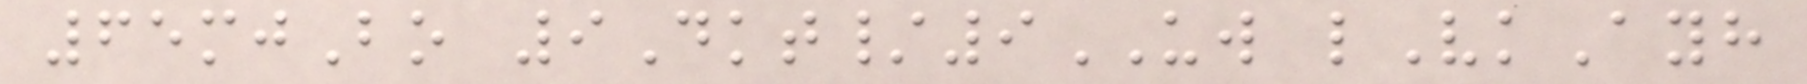65mjBo 9Dkt/9UW lVkAyh
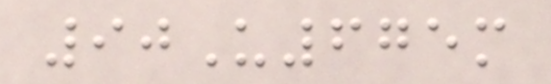90U675m
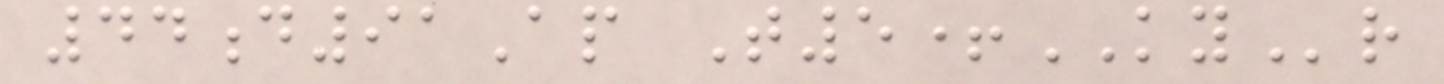44d91Ap T5+KYr
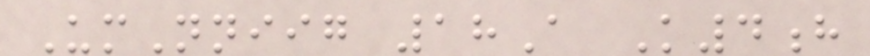UmNniig 18A K4h
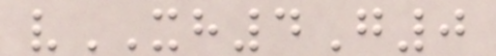vXH4G0
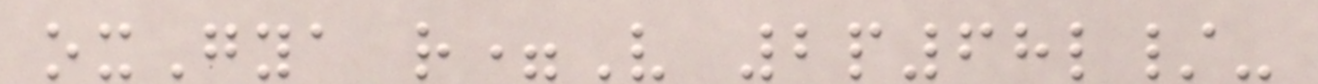oxGya r=V 2p68l/-
